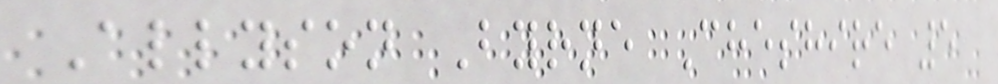Allyson Byrne Cheshire 5
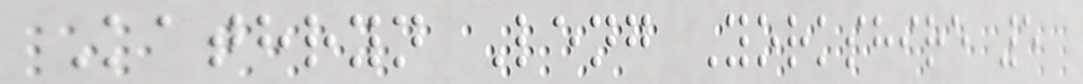Kathryn Leng Yorkshire 5
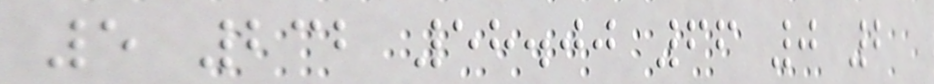5 232 58.00 66 0 2
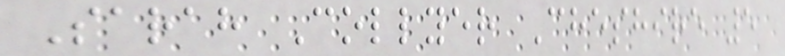Sarah Collyer Cheshire 5
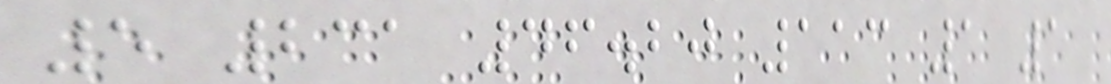5 231 46.20 113 1 1
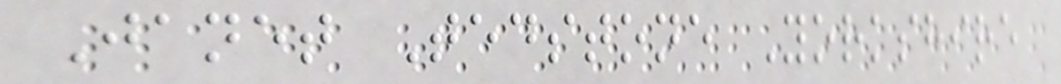Janet Tedstone Yorkshire
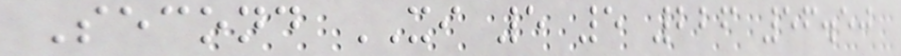Second XI 5 5 226 56.50
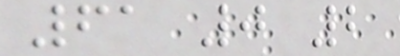61 0 2
